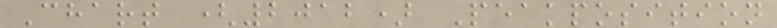Chart (2012) Peakposition
